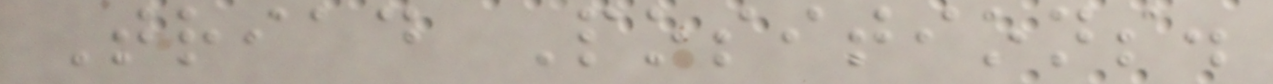Triad Positions.
